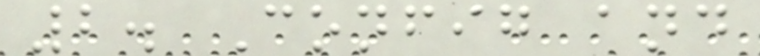2. Config and
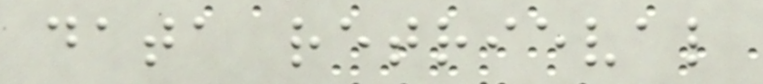data retrieval
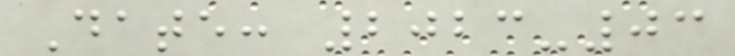Date: 2023-03
